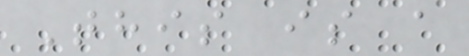This is a
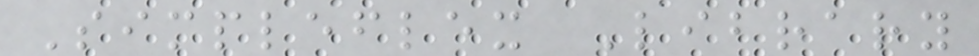Simpleflex Library
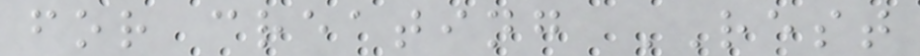for creating REST
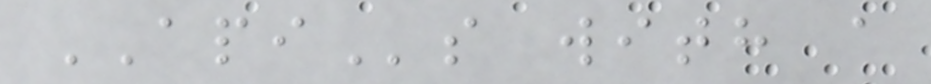APIs with a
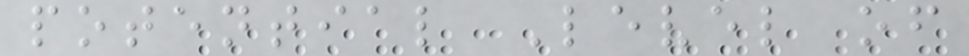potential Level of
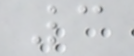3
